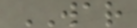WAR
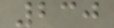230
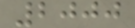2000
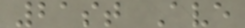21st Ave
